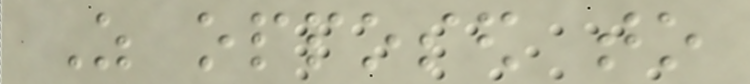As opposed to
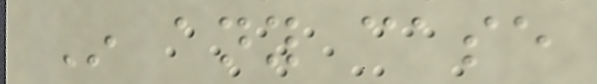In any case
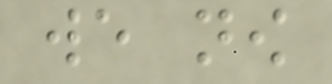we now
